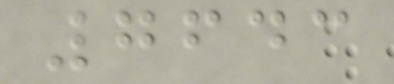7643
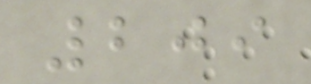209
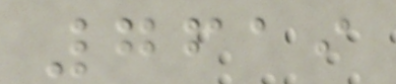7619
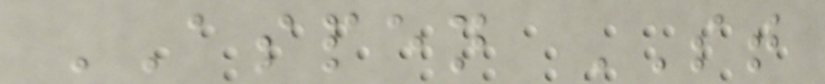ASPEN ST
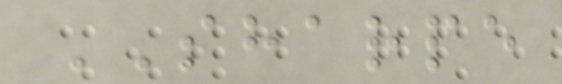SHARPE
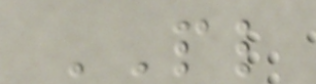PL
